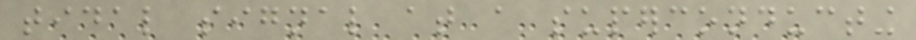tidal signal at a superconducting
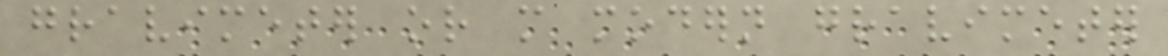gravimeter or more modern gravimeter
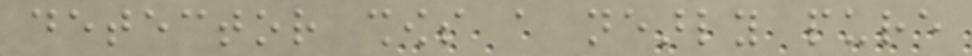detector shows a nearly pure
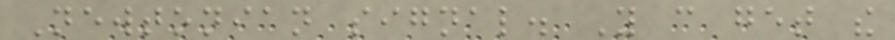Newtonian signal. You can get the
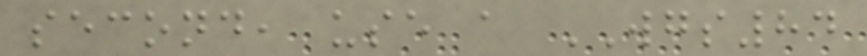second, use a WGS84
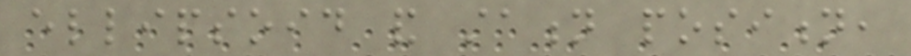ellipsoid and station position,
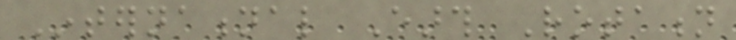International Earth Rotation
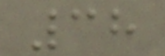38
